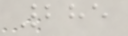285
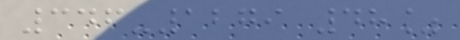346-1279 48%
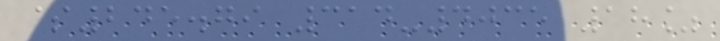$245.79 314-4035 18%
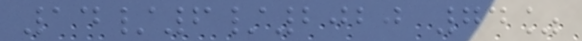14/6/2020 74%
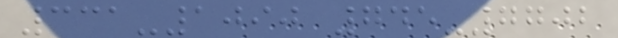331-1090 745-7702
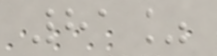81%
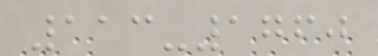113-1760
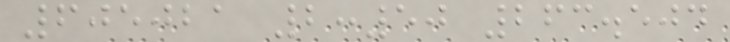605021 2:50 263.504
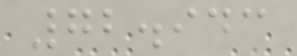72.943
